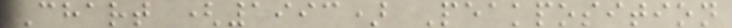Chart (1993) Peakposition
